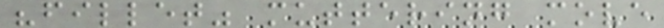"fillet" muttering move
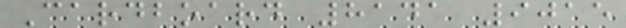Cardboard 8141 9015
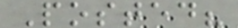Posted?
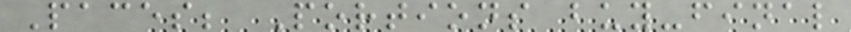Paces; Portions buy-final
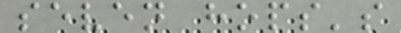seven hops's
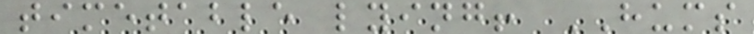timetable lying! HUMS
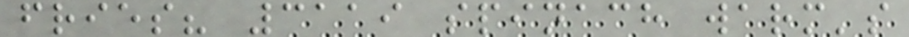fries? 3119 spinach warm's
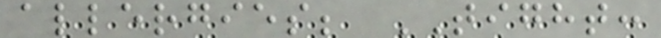allergies; TIGHT:
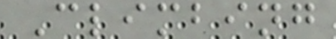Climbing
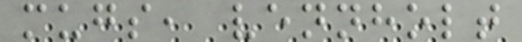mugs, vennholt
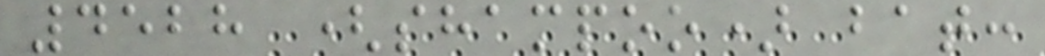4528 (shampoo) bat:
